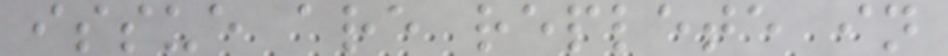issue are replete in
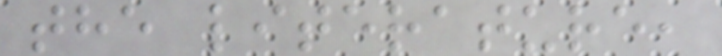the literature,
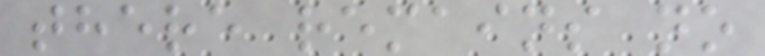there remains no
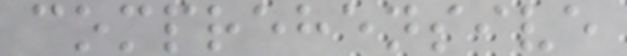comprehensive
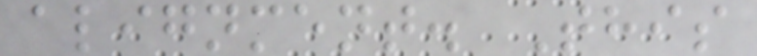alignment. This
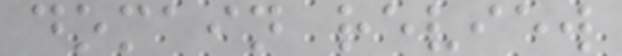domain review
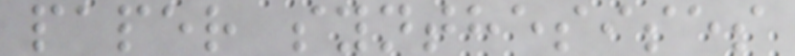paper synthesises
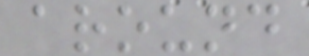around
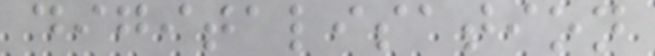digitalisation
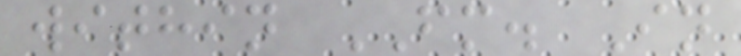within FM. In
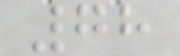78
